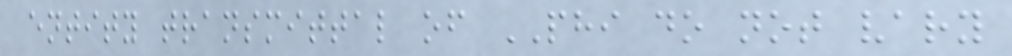entity transmittal of PHI do not vary
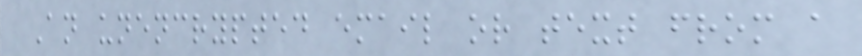An unencrypted email or text from a
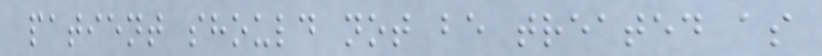patient should not be treated as
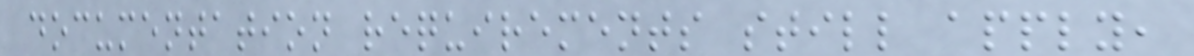documentation requirements still apply,
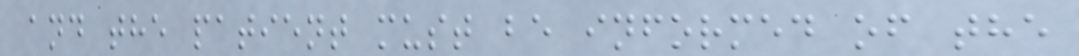and the patient must be informed of the
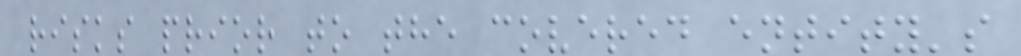risks prior to the covered entity's
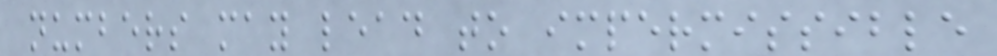numbers may lead to impermissible
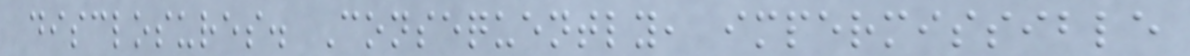disclosures. Consequently, impermissible
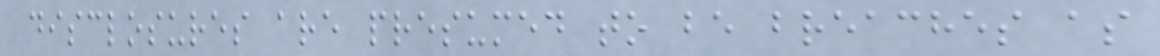disclosures are presumed to be breaches as
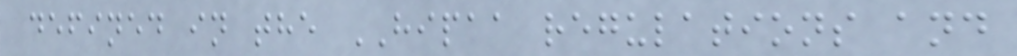defined in the HIPAA regulations and
